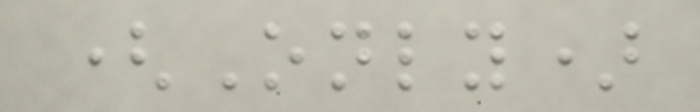(Only)
